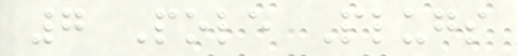7 Pole Plugs
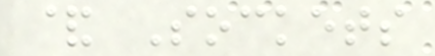& Sockets
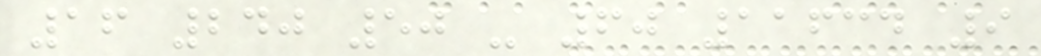16 240 50 - 60 11634 9
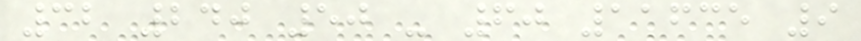32 240 50 - 60 11635 9
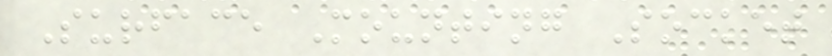Surface Mounting Socket
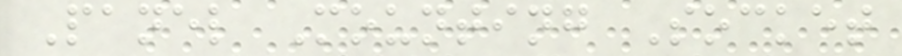Panel Mounting Socket
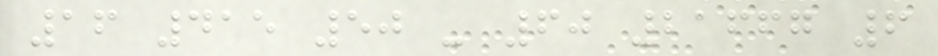16 415 50 - 60 21667 6
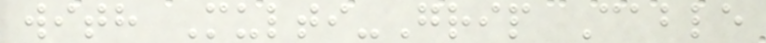with Multi-Grip Cable
